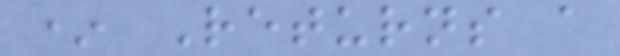* Returns a
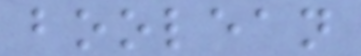boolean
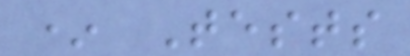* Tests
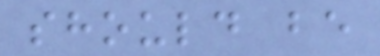should be
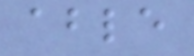able
